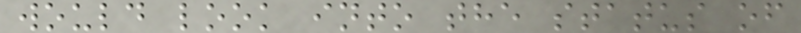would look into the status of
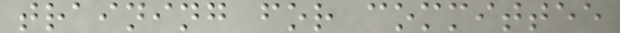training for committee
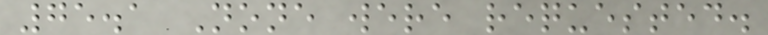75.1 None were requested.
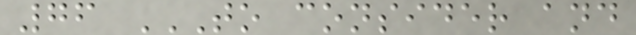76 TO CONSIDER AND
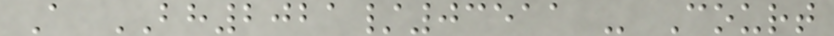A BH2021/03511 - Court
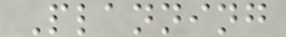Planning
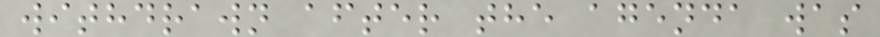withdrawn after the agenda was
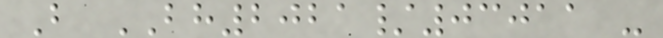B BH2021/03011 -
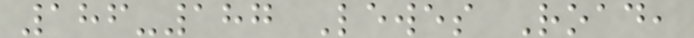186-187 Lewes Road,
